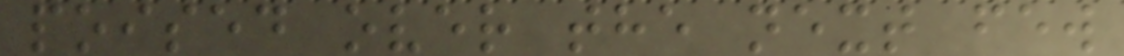poised over the next few
